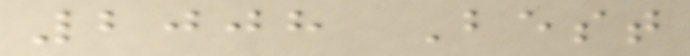2008 Best
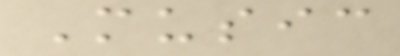Music
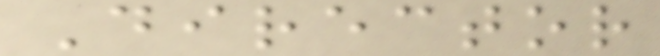Director
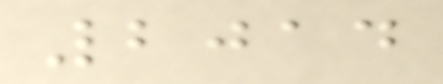2014
